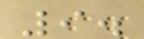9.
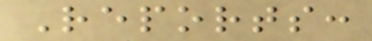Reports:
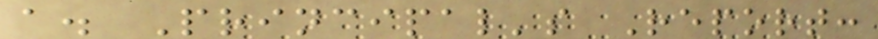a. Principal's Report:
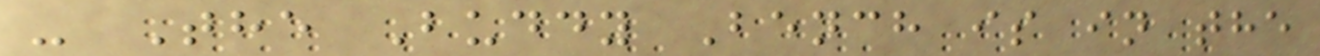- The Buddy Bench is in the
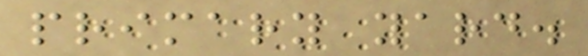primary yard.
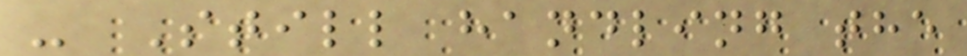- Still handling the
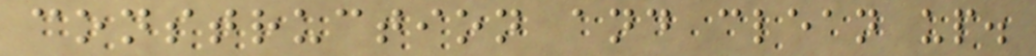construction and clean up.
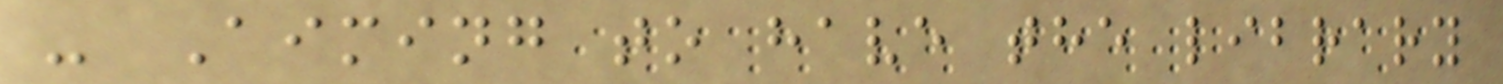- Aiming to have the library
